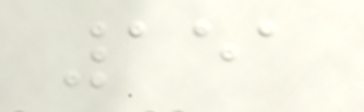151
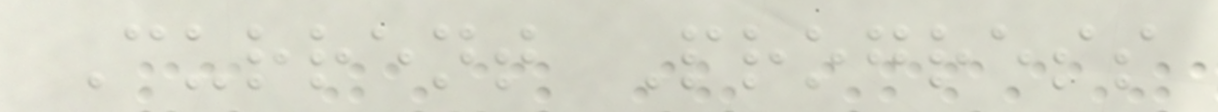Current Progress
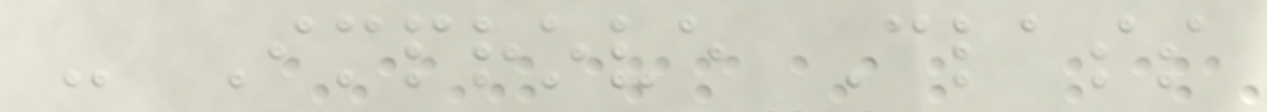- Improve Class
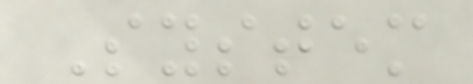System
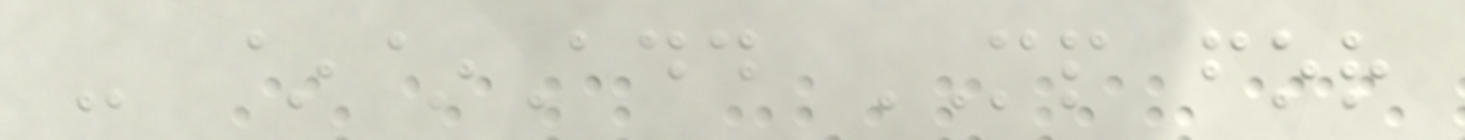- ~~Add MP for
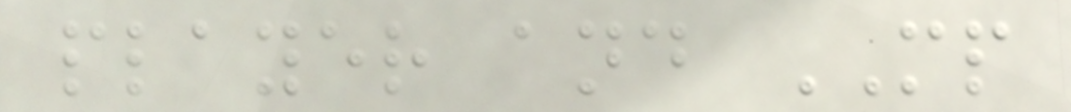player and MP
